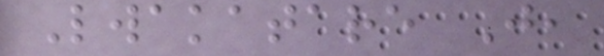Lwakatare J,
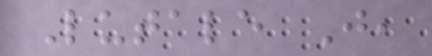Lutale J,
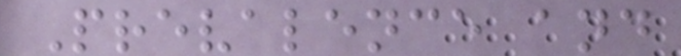Prevalence and
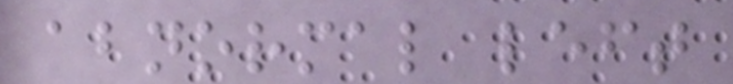abnormal left
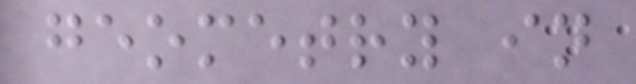geometry in
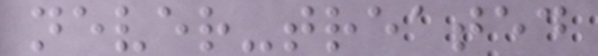never-treated
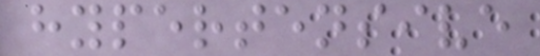hypertensive
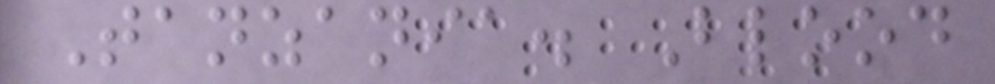Tanzania. Blood
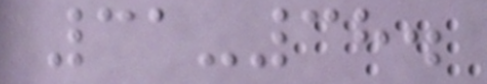31-38.
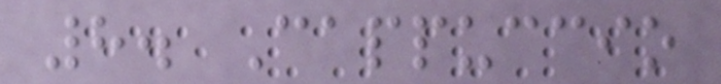8. Cappuccio
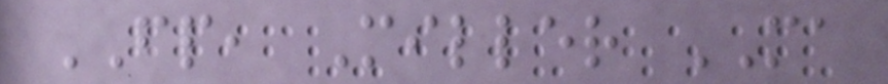FP, Miller MA
